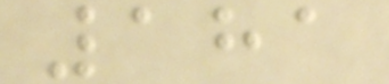181
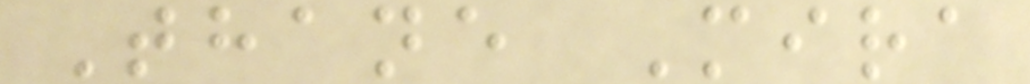Thane Mira
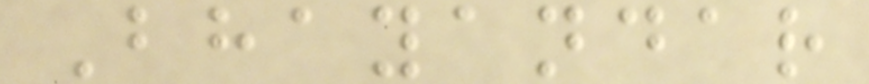Bhayandar
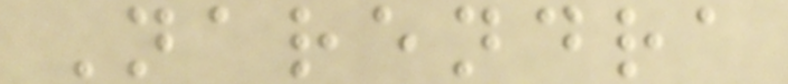Narendra
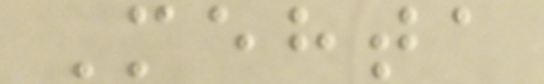Mehta
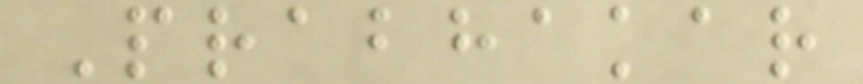Prabhakar
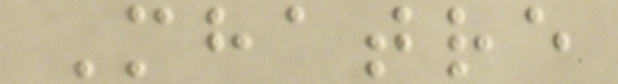Mhatre
